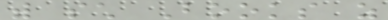with such Books as
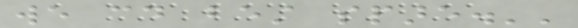we could best spare.''
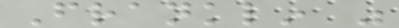Franklin was
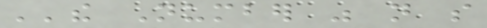''the Number was not so
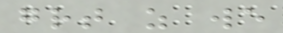great as we
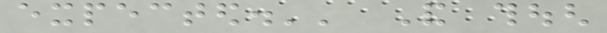expected.'' And though
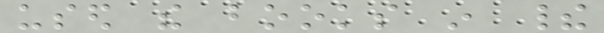used the books in their
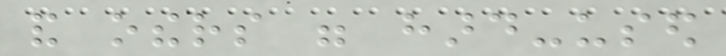and others were hard-used
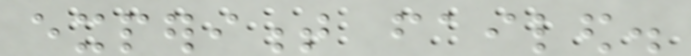experiment failed.
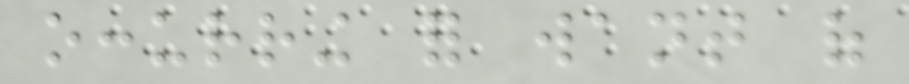occurring for want of
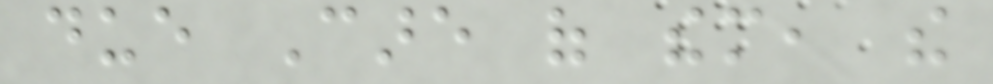due Care of them, the
